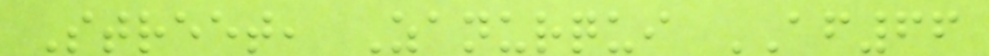Street, Zanurqui AF66
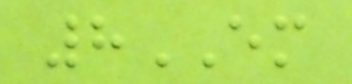8EM
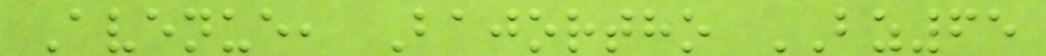Avenue, Bajortho BZ65
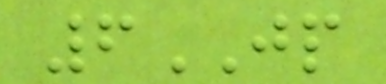6JP
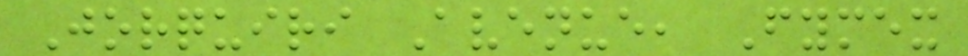Jorquiri Avenue, Fymex
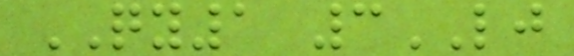QY1 3LJ
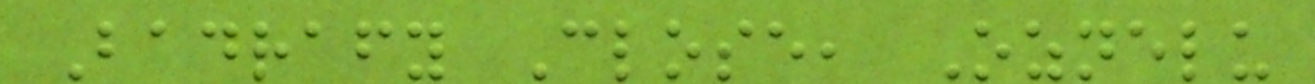Badrafy Close, Oznelu
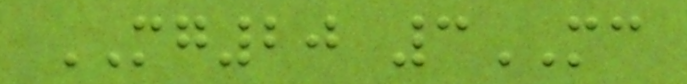MG20 3MC
